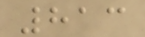813
